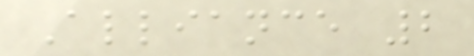Alliance 2
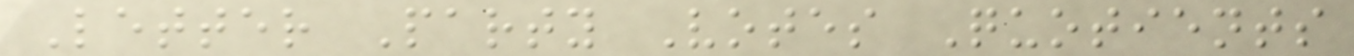Letter Party Votes Quotients
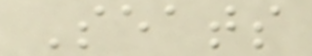Seats
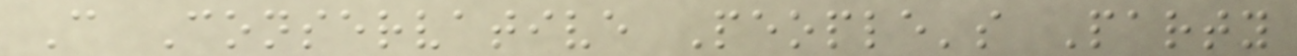C Conservative People's Party
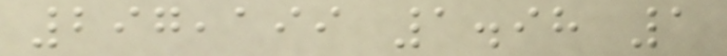297,199 1.98 1
